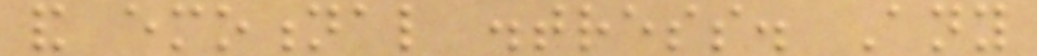and emotional distress. Any
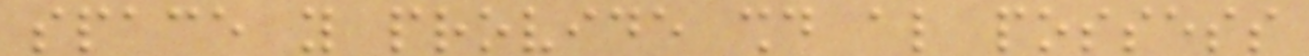space you provide should also possess
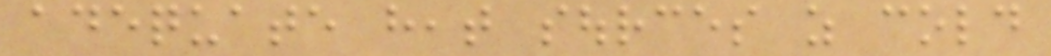adequate heat sources as cold
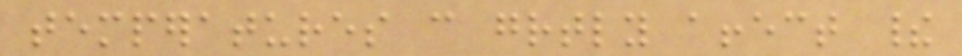temperatures can greatly affect their
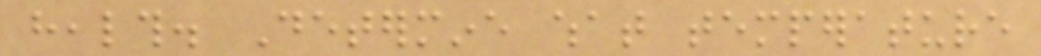health. Determine what temperature
